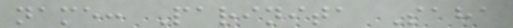name: Parinita Saha
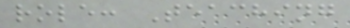role: Teaching
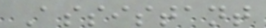Assistant
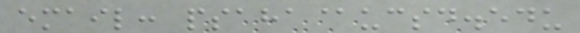email: psaha@ucsd.edu
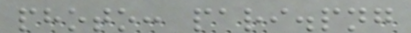photo: pari.png
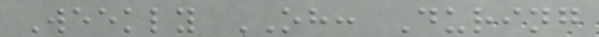Weekly OH: During
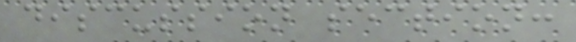discussion section:
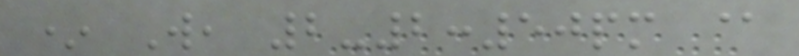* W, 2-2:50pm @
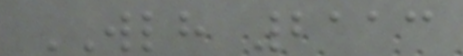WLH 2113
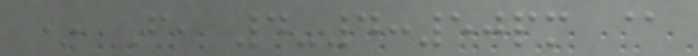* F, 4-4:50pm @
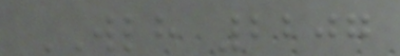WLH 2207
